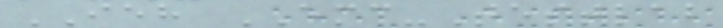IEH EMC-Testlab
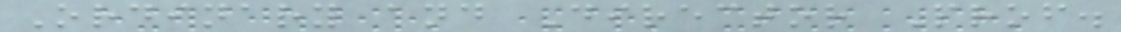Ordinary and Director Prof.
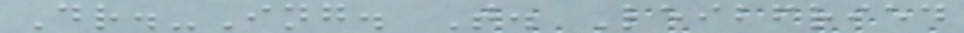Dr.-Ing. T. Leibfried
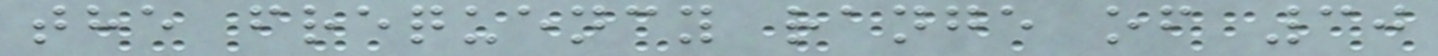the frequency range of 30
